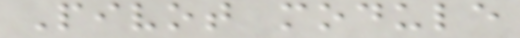Pivot module
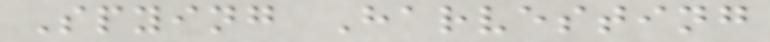Spying Harvesting
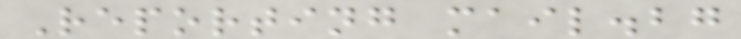Reporting mail.bg
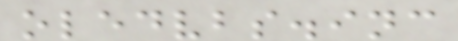oledvbs.inc
